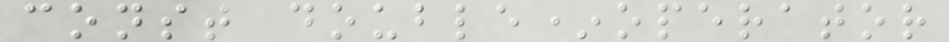const double*operator
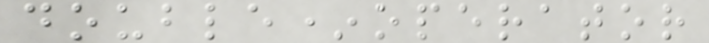double*operator
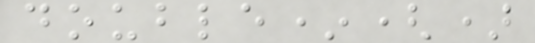double*()
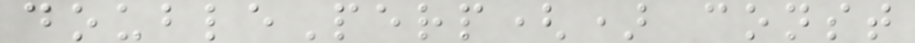doublePerp() const
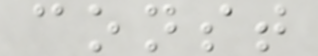const
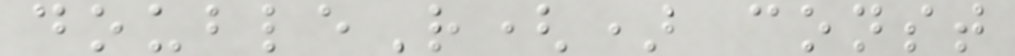doubleR() const
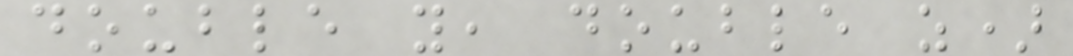double y, double z)
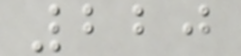220
